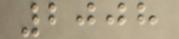2008
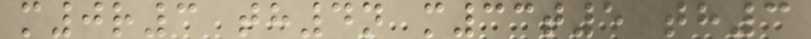m0r3 th4n m33t5 th3
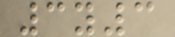3y3
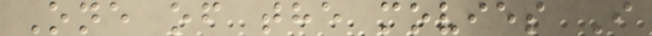One of the movies I
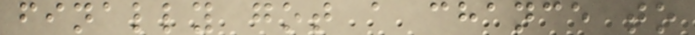finally got a chance to
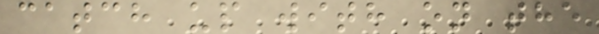catch up with on the
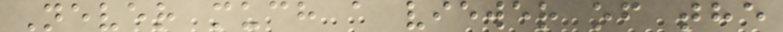Never much a viewer of the
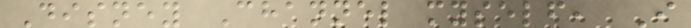Disney Channel myself, I
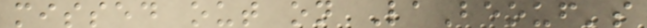missed out on LaBeouf's
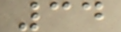34
